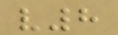v8
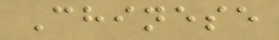Chinese
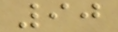90
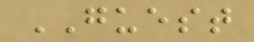GUEST
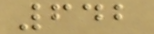642
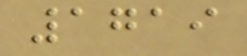1719
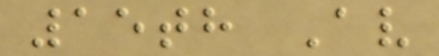15th Av
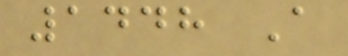1448 A
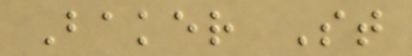Baker St
